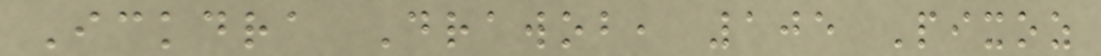Ickdra Drawob, 105 Pixoz
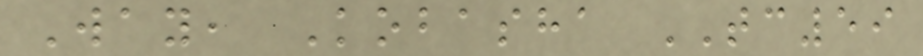Way, Kobasha TC59
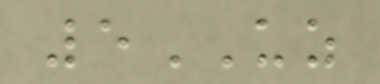5UZ
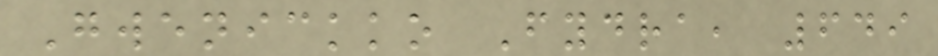Gwenickko Fydra, 649
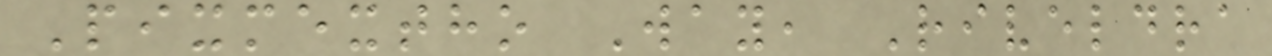Pixmextho Way, Riveldra
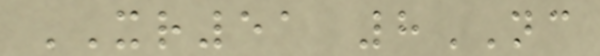XR51 8NC
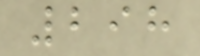298
